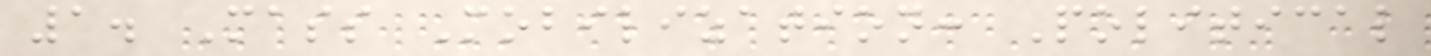1. Mass Mobilization: Political
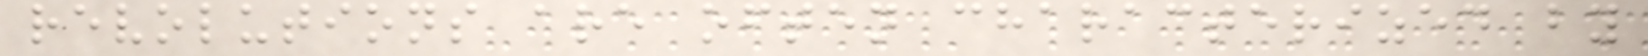revolutions are often characterized by
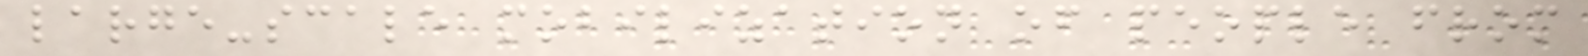large-scale mobilization of people from
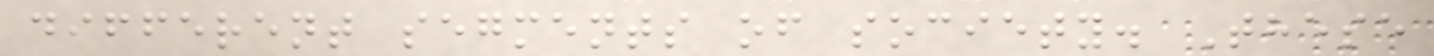different segments of society. These
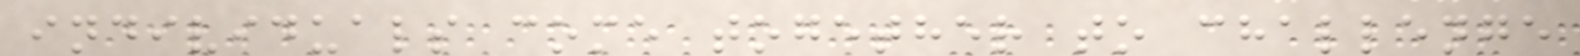individuals come together to challenge
